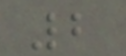2
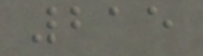215
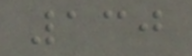130
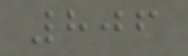806
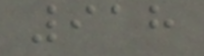918
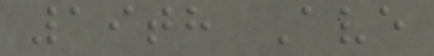19th Ave
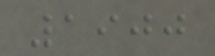1900
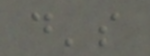d's
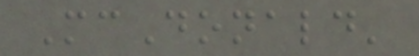McDonald'
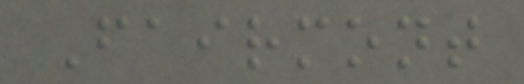Fairmont
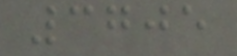3705
